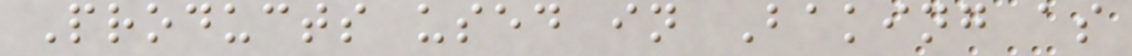Products used in Baking as
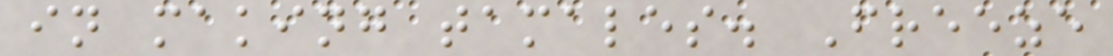in making tamales. Freeze
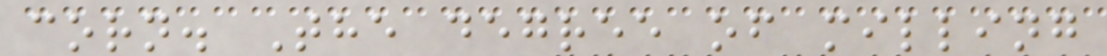corn. The degree of milling
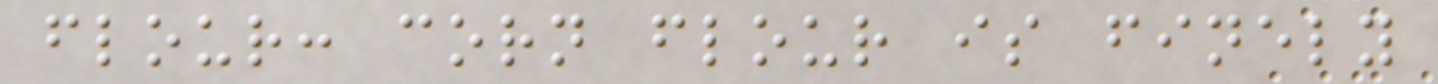flour: corn flour is finely
